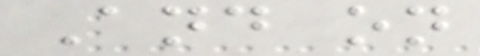And on
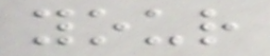your
